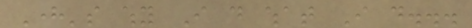Here's why I do what I do...
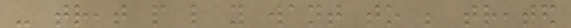- treat people like you want to be treated
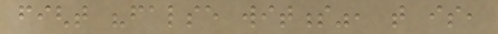fight "false witness", that is,
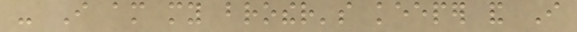- I am my brother's keeper and I
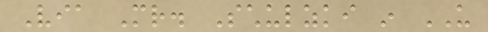Via Mr. Schulzki in US
